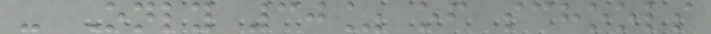- Only 30% of schools
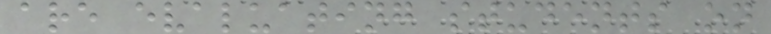are evaluating students on
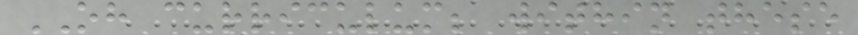OH curriculum; within these
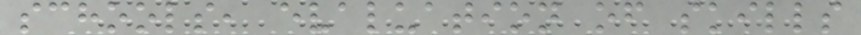schools, evaluation of skills
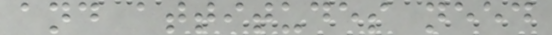and attitudes need
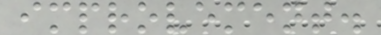improvement.
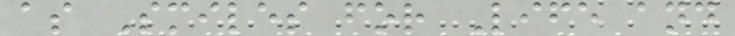as Smiles for Life and
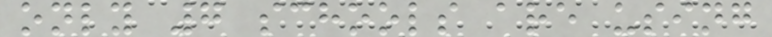only 7 schools are using
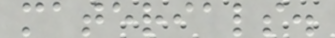materials.
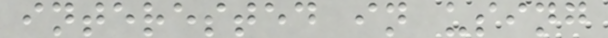interested in using
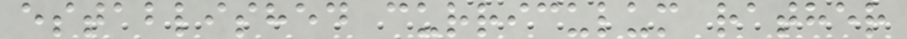established curriculum rather
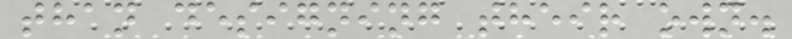than designing their own.
